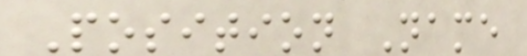Position Name
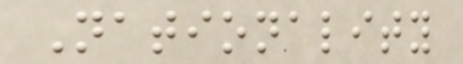Nationality
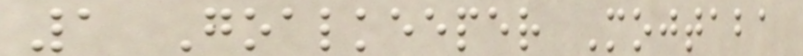1 Goalkeeper Mojtaba
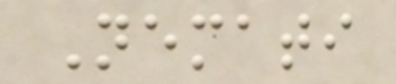Nemati
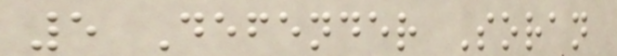5 Defender Soran
